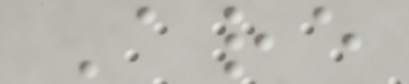Are
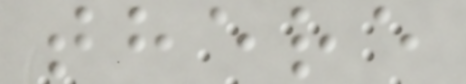there
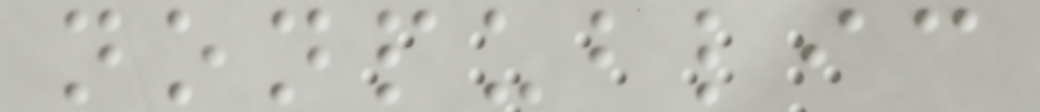nonpublic
